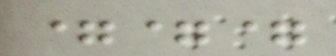===
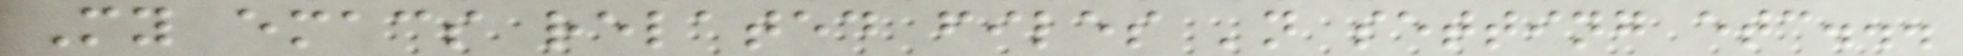My emacs related files 'n setting etc...
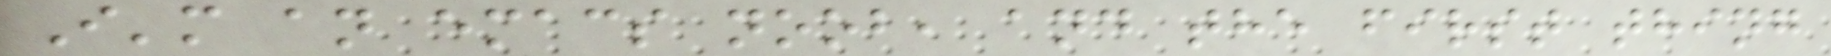I'm an emacs noob, and the first thing
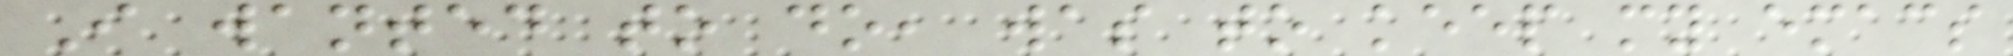I wanted to do, was to keep my emacs
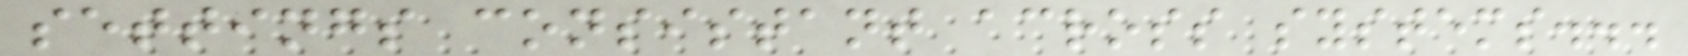settings consistant across systems...
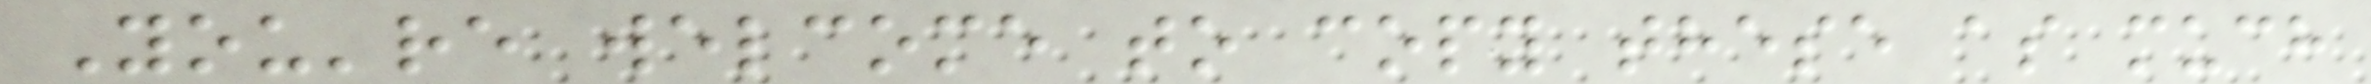You're welcome to copy these as much
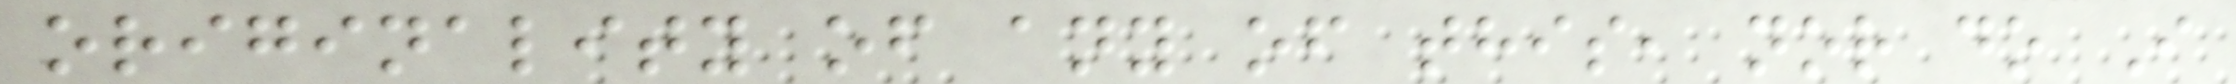originality of any of this, nor do I
